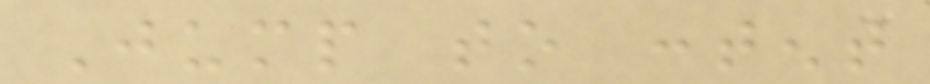Jump to content
